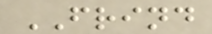FRIND
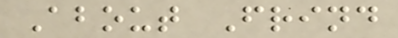About Frind
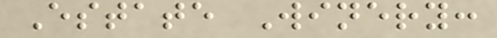Estate Winery:
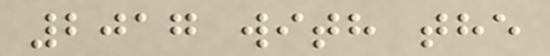2017 with the
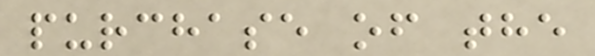purchase of the
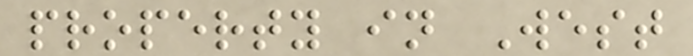property in West
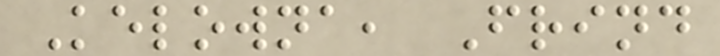Kelowna, Frind
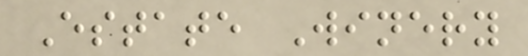Estate Winery
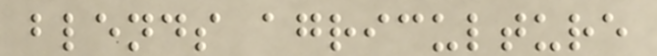blends agriculture
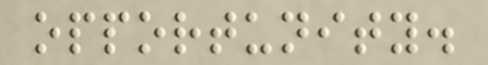opportunity.
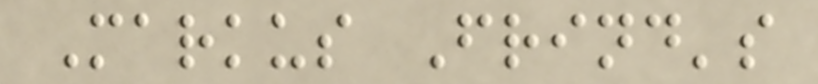Markus Frind's
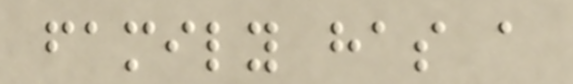family has a
